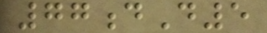77dD5
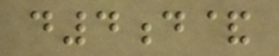d4d&
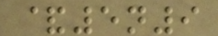&5n9
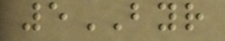5BYR
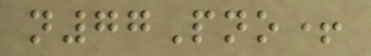n77Pno+
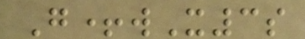G+wX3s
